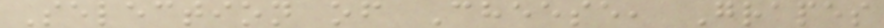Selection of Cheese, Grapes
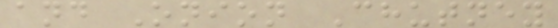and Onion Chutney
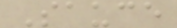Sauce
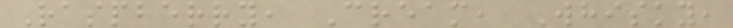Raspberry, Cream, Whisky,
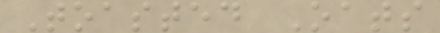Toasted Oats
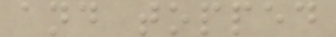and topped
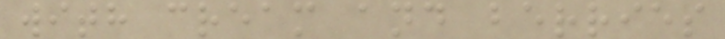with cream and berries
